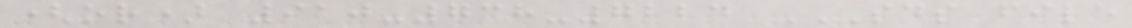(or) 910-738-7224 SDS FILE
